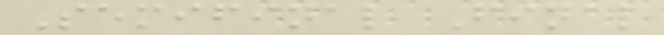Semifinal Final
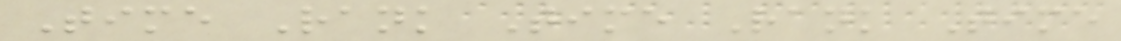Time Rank Time Rank Time
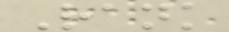Rank
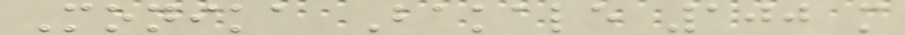Monika Bakale 100 m
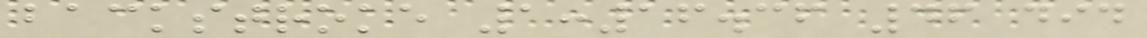backstroke 1:16.36 46 did
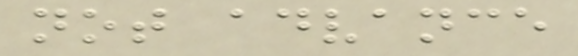not advance
